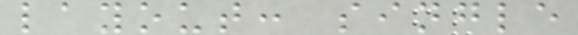layout: single
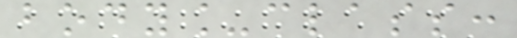body_class:
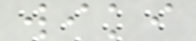wiki
